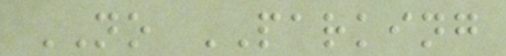NO PARKING
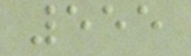555
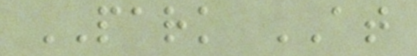PARK AT
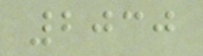2030
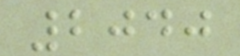2040
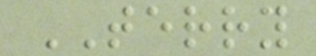TERRY
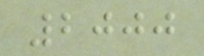2000
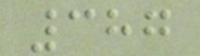387
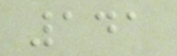141
